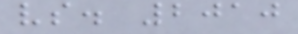vs. 2010
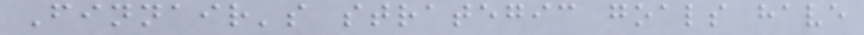Finnair's strategic goals have
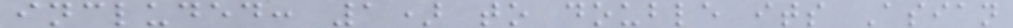included: 1) to double its Asian
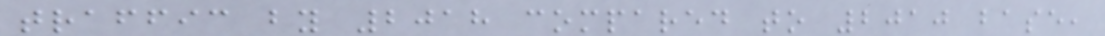traffic by 2018 compared to 2010 base,
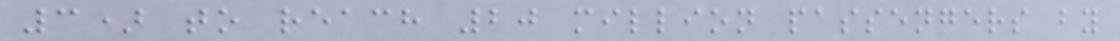3) to reach 20 million passengers by
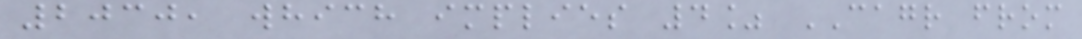2030, which implies 4% CAGR from
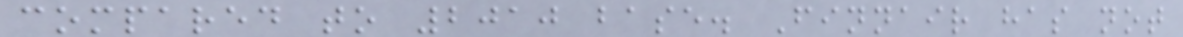compared to 2010 base. Finnair has not
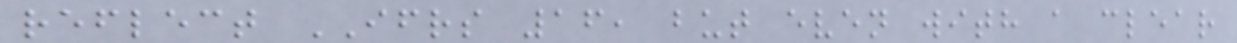reflect IFRS 16, but even with a clear
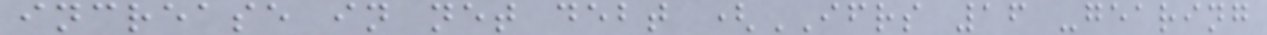increase in net debt (IFRS 16 -gearing
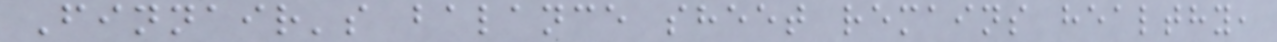Finnair's balance sheet remains healthy,
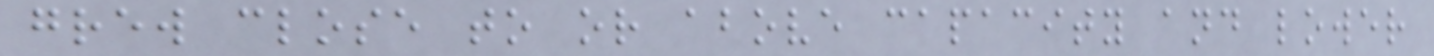grew close to or above capacity and lower
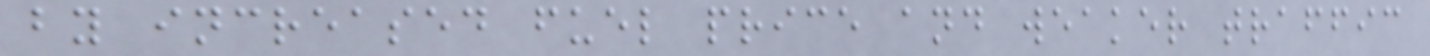by increased fuel price and weaker traffic
